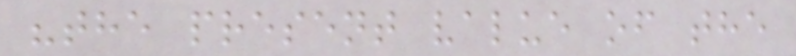"the present value of the
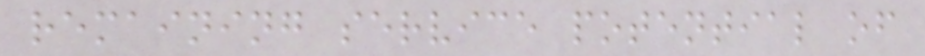remaining service potential of
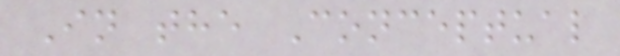In the Conceptual
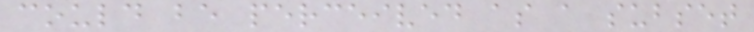could be perceived as a subset
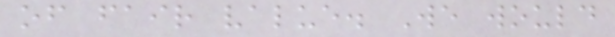of fair value. We would
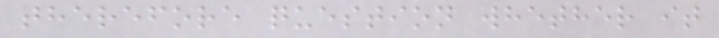therefore question whether it
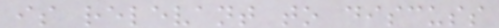is relevant to discuss
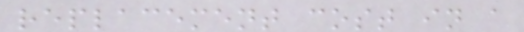replacement cost in a
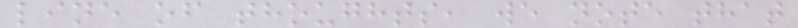line of thoughts, we note that
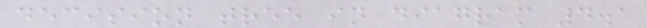decision tree in diagram 4.1
